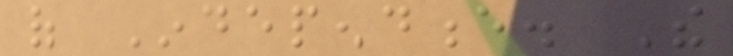of Independence. The
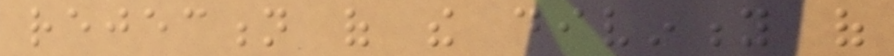rejection of the divinity of
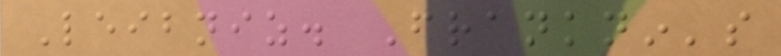Leibniz. Franknin's
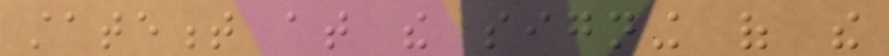statement at the signing of the
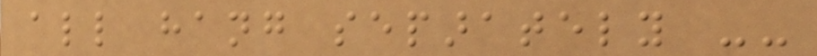all hang separately --
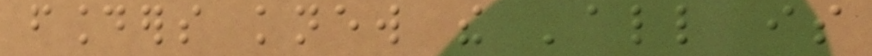founders knew the 'all is
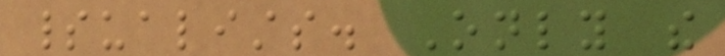spiritualists. Only the
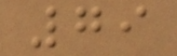79
